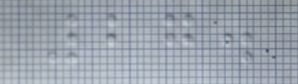27.
